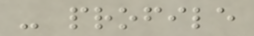- profile
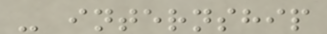- internship
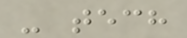- tech
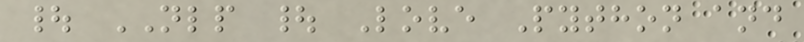| NLP | Love Python and
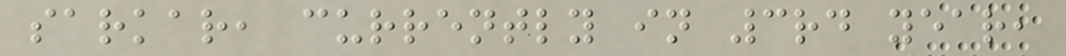sarkar, currently in 3rd year,
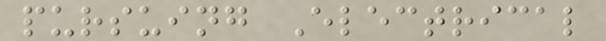pursuing Electrical
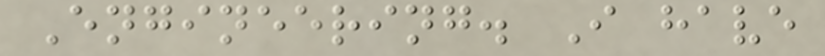Engineering. I have
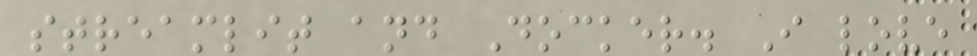streamlit and Docker. I love
